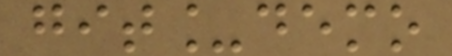git_demo
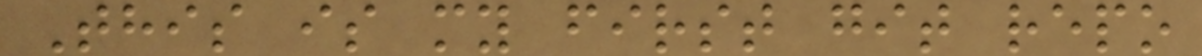This is my first git repo
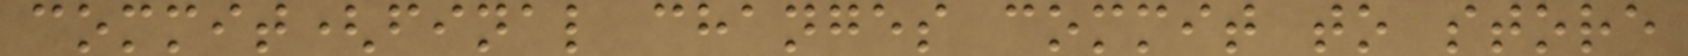commit(final changes commit to store
